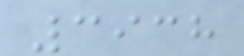3938
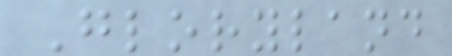Gloryland
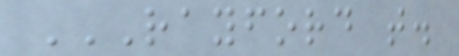RAYFORD T.
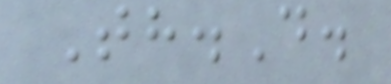Th.D.
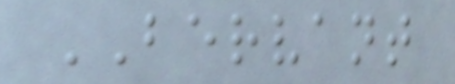BERVANT
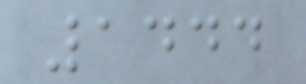1444
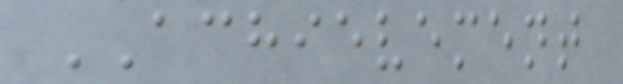ACHIEVEMENT
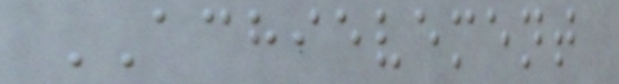ACHIEVEMENT
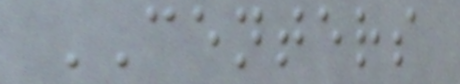CENTERS
